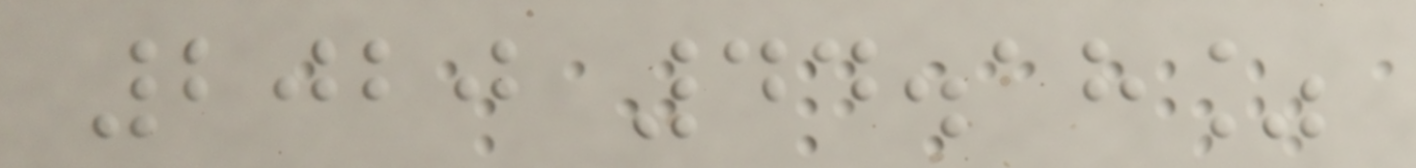2020 44.18%
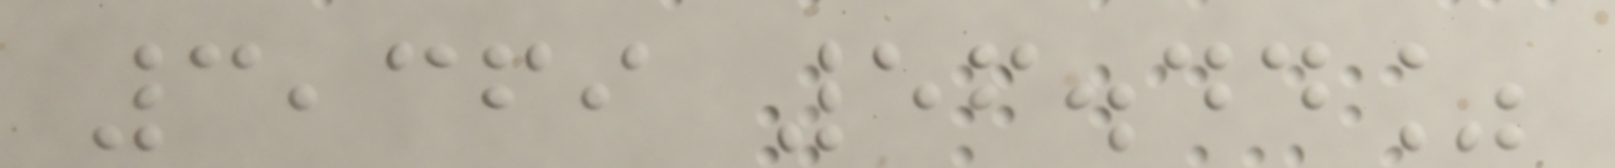3,369 56.44%
